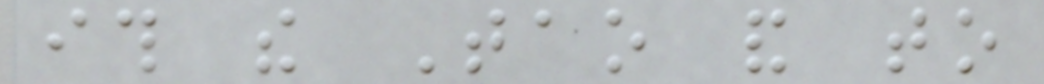ith the Tao and to
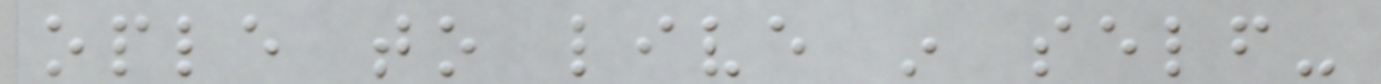ople to live in self-
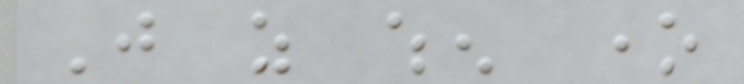Just as when one
